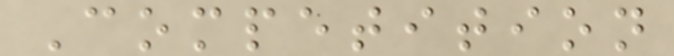Competition
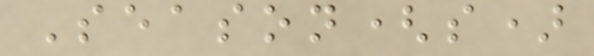Season(s)
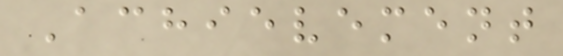Achievement
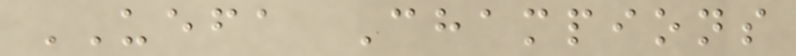UEFA Champions
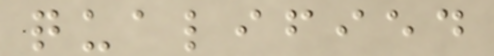qualified
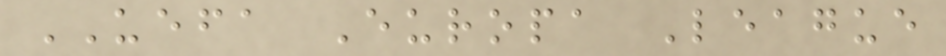UEFA Europa League
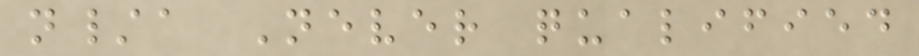n/a Never qualified
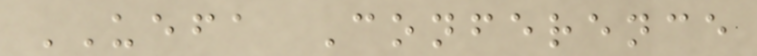UEFA Conference
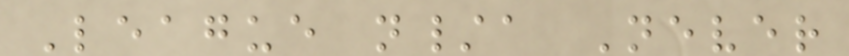League n/a Never
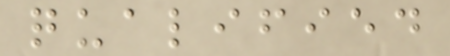qualified
